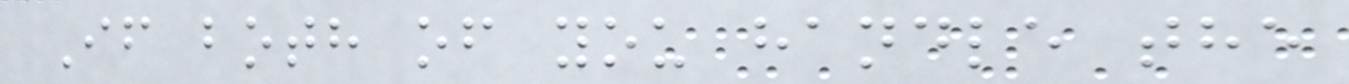If both of you handle the
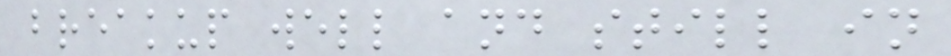breakup well and still in
